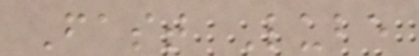Fast Lube
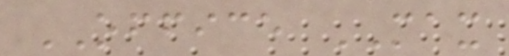OFFICE MAX
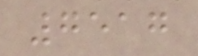7517
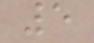5
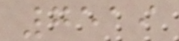7519
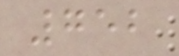752
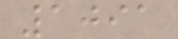1091
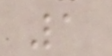1
